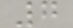7
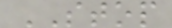STOP
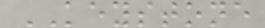KEYSTONE
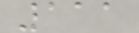111
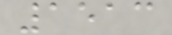1513
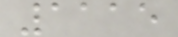1115
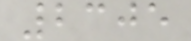2305
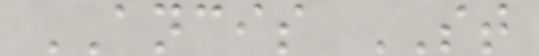ANCIS ST
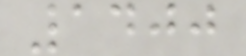1400
